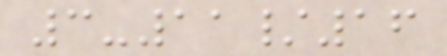3-11/16
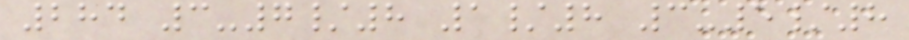284 3-7/8 1/8 3-5/8
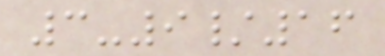3-9/16
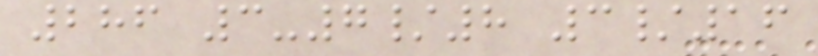286 3-7/8 3/16
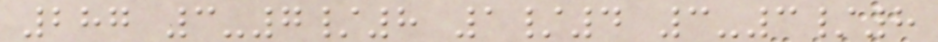287 3-7/8 1/4 3-3/8
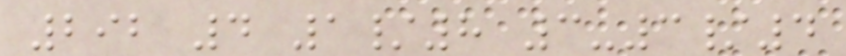292 4 1/8 3-3/4
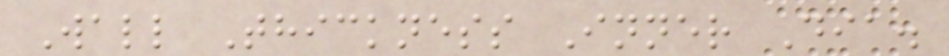Wall Thickness Inner Dia.
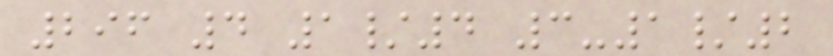296 4 1/4 3-1/2
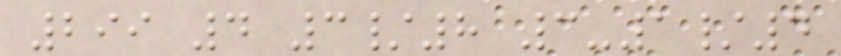299 4 3/8 3-1/4
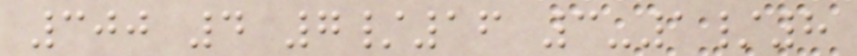300 4 7/16 3-1/8
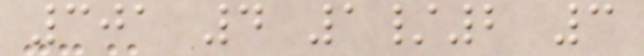301 4 1/2 3
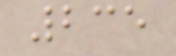235
